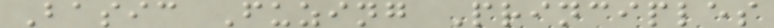Basic Fuzing Principles
